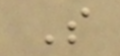S
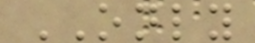ONLY
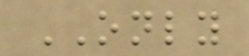ONLY
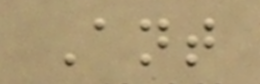Ant
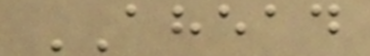AHEAD
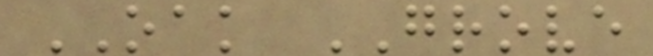OAK GROVE
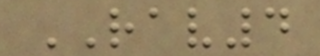RAV4
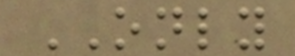ONLY
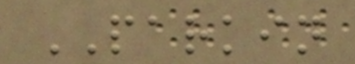PARKIN
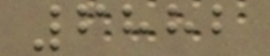6882
